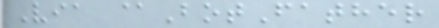Via @BotFather
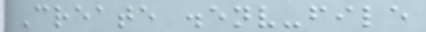Create .env-file
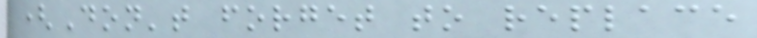(Don't forget to replace
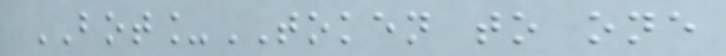BOT_TOKEN to one
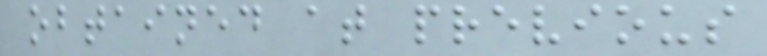obtained at previous
